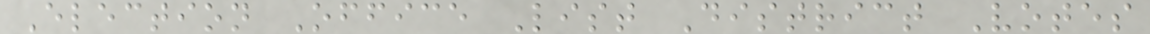Election Office List District Votes
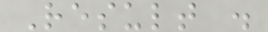Result .
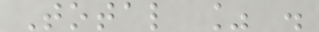Total % .
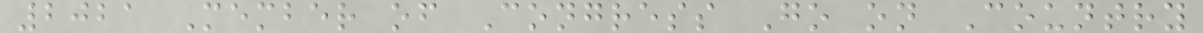2021 Member of Congress Go on Country
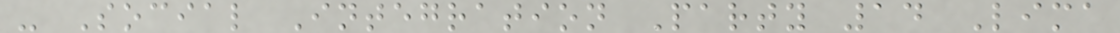- Social Integration Party 14 Lima
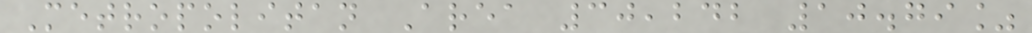Metropolitan Area 30,242 10.79%
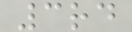3rd
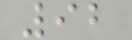92
